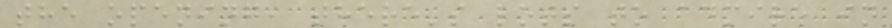the opening, there's lots to admire in
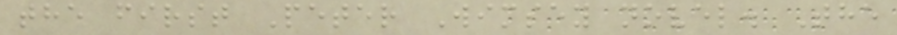the first Peter Wimsey novel. The
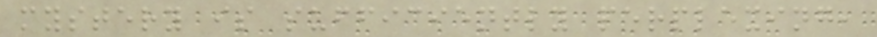mystery is sufficiently perplexing,
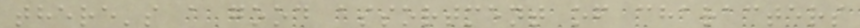there's a good assortment of characters
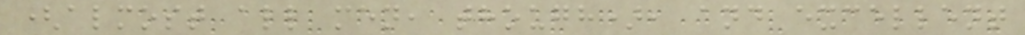(almost all men, though), and excellent
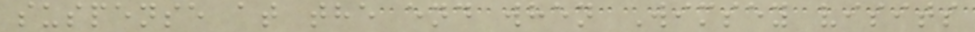suspense at the end when Wimsey visits
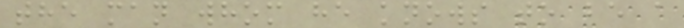the man whom he knows to be a
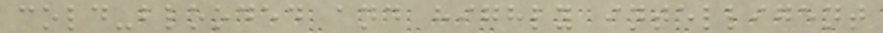cold-blooded and highly intelligent
